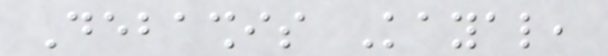Debashis Kayal,
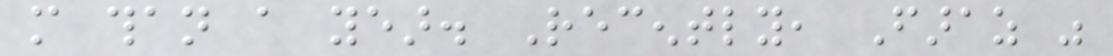more than a year. Recently, Faraz was
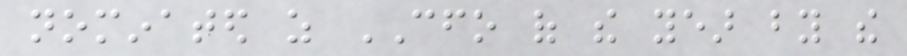nominated as CFO of the year by the
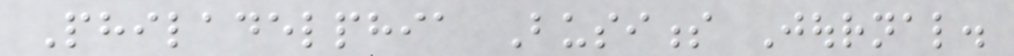Philadelphia Business Journal.
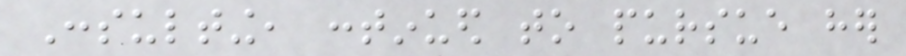Consulting, continued to pursue her
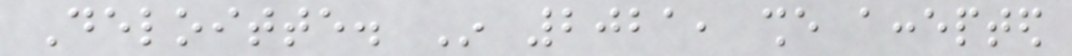Deloitte. In 2021, she accepted
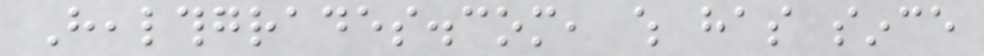Healthgrades.com, which has since
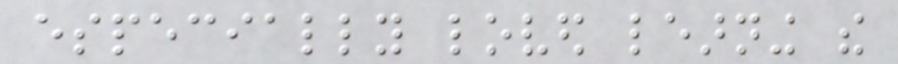especially loved learning the
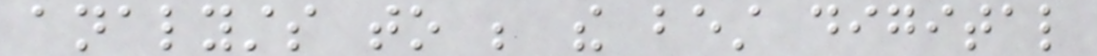analysts to be the best digital
